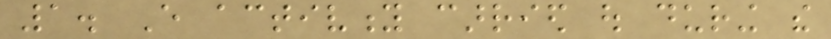1. Every activity carried out during the
